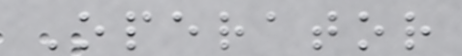Operator
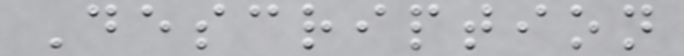Description
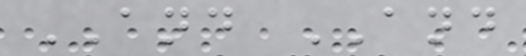AND AND
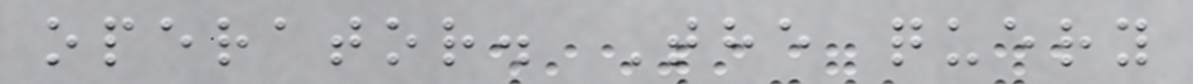operator. The query
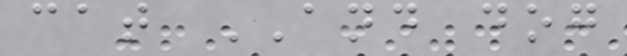cat AND dog
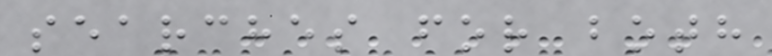searches for both
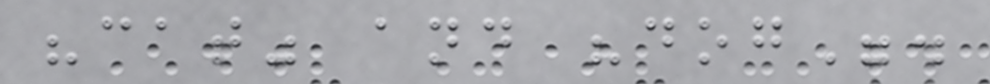"cat" and "dog".
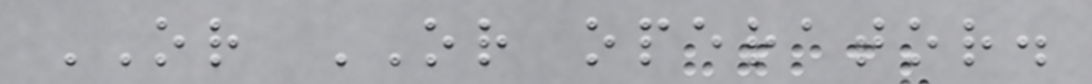OR OR operator.
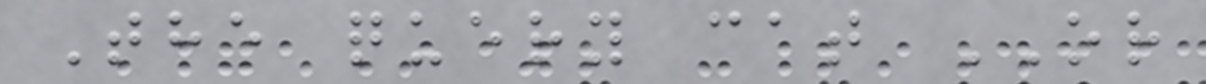The query cat OR
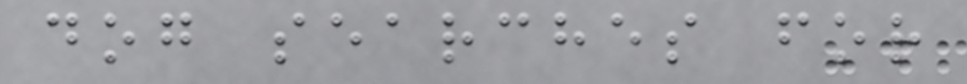dog searches for
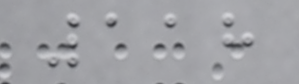118
